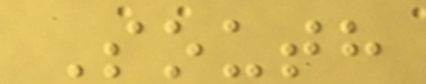South
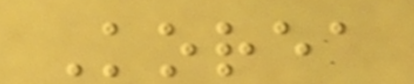Korea
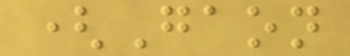(Gaon
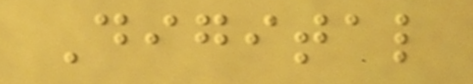Digital
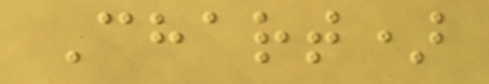Chart)
